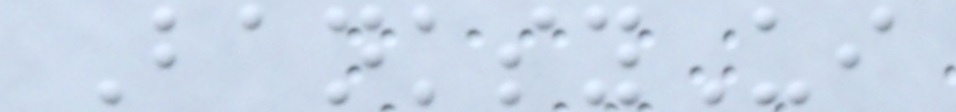BanksyUi
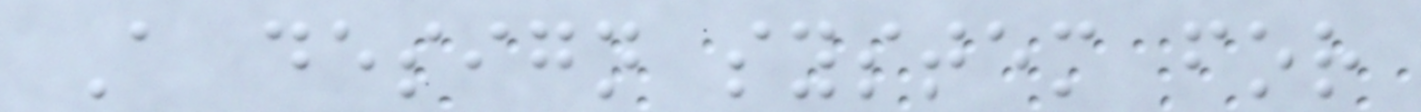A design system for
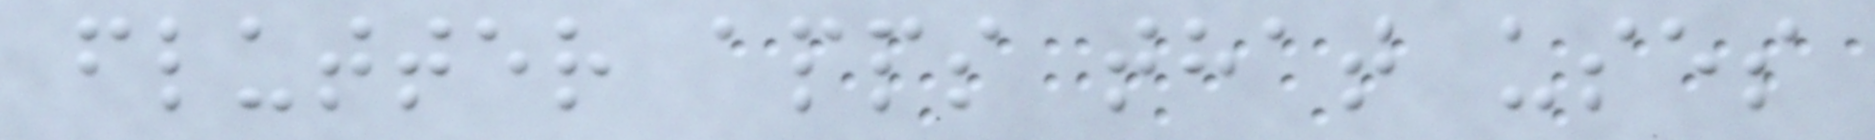flutter apps that uses
